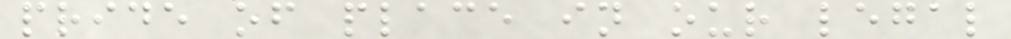pride of place in our legal
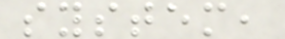system,
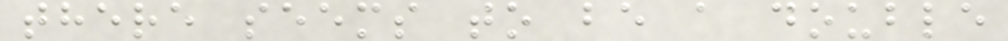there seems to be a double
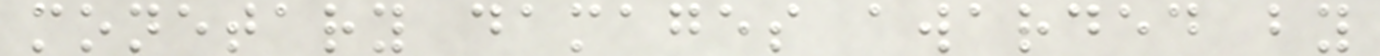monetary damages awarded by
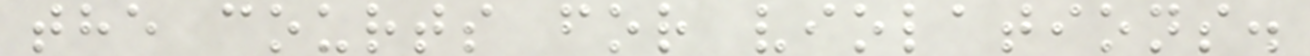the courts for violations.
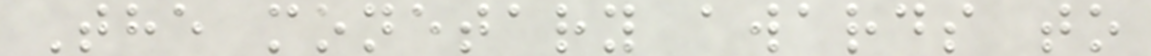The monetary awards to
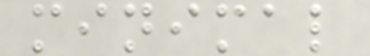minimal
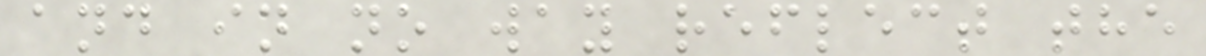and in no way reflect the
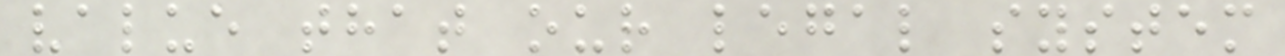value that our legal system
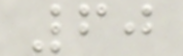60
